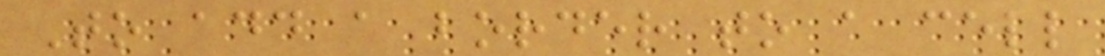To add a border to a cell
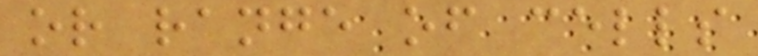or range of cells
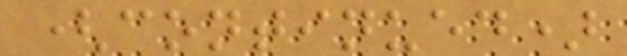(continued)
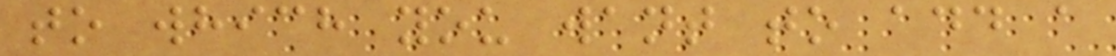to which you want to add a
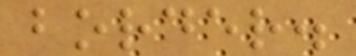border.
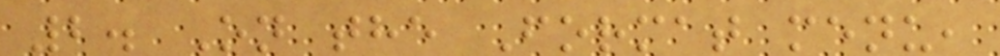2. On the Format menu,
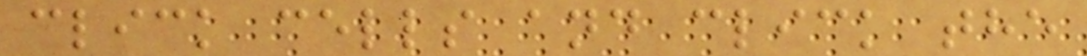click cells and click the
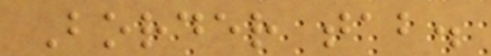Border tab.
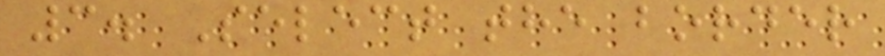3. Select the border
